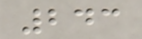243
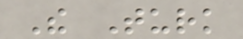The Turk
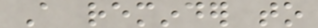A reminder to
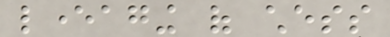leveraging of chess
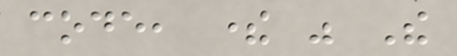code, there was The
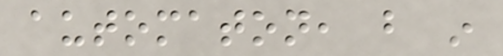automaton, but in
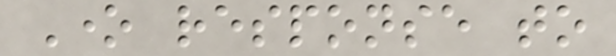One response to
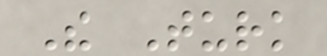The Turk
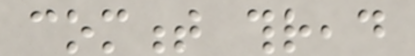comment thread
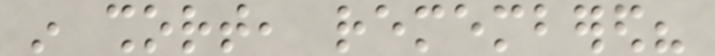in short, remembered?
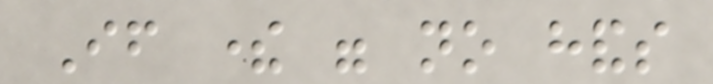If there were no hands
